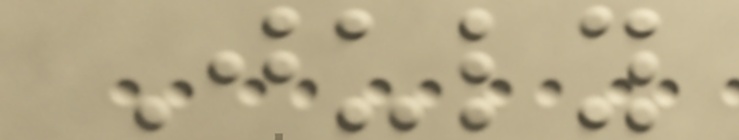July
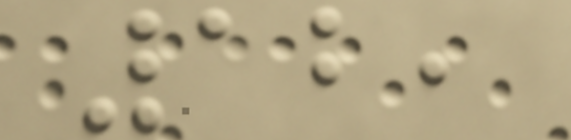12,
